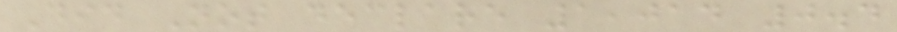Did Not declare 1,014 0.4
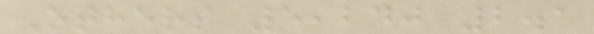Others 5,240 2.1
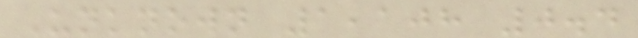Unknown 1,108 0.4
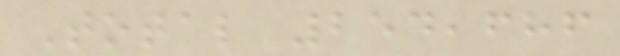Total 254,686
